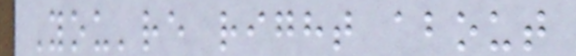You're right about
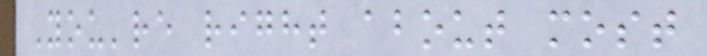You're right about most
